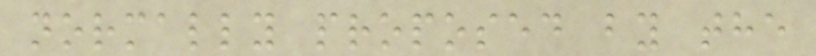normally proposed by the
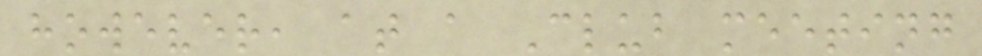however, at a Club meeting
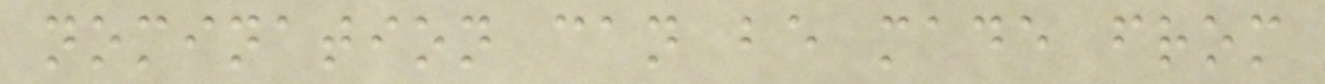nomination can be made from
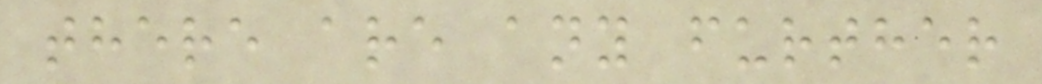there are any further
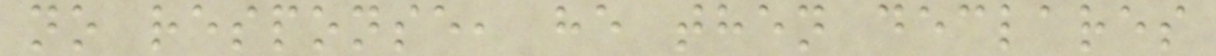no response, he then declares
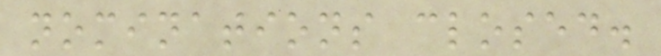nominations closed.
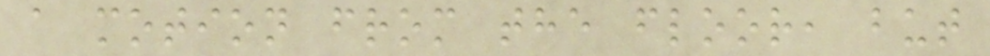a motion from the floor, but
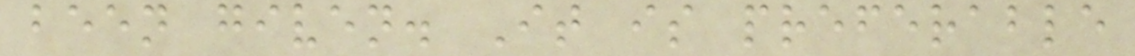been given. It is preferable
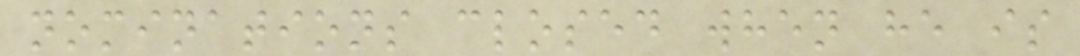nominations closed when he is
